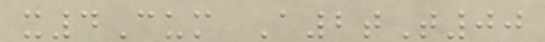x4Cum A2tT00
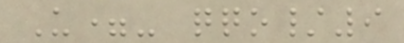U=- qqo/9
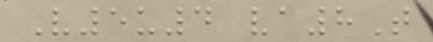V5u4 va8T
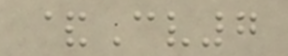&Cv7
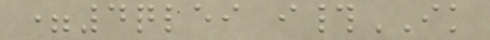=4qlei i#IK
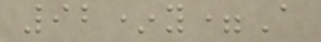92*y=A
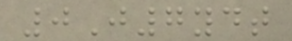0J7ydt
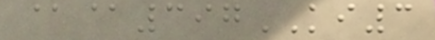@@397KI3
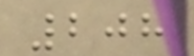208
